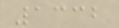1332
